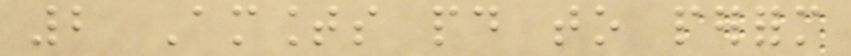2 Amounts paid to perform
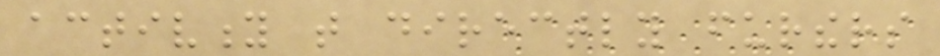activity that directly furthers
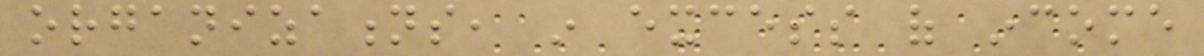organizations, in excess of income
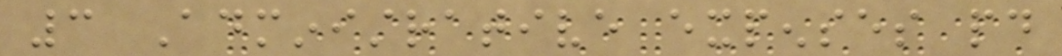3 Administrative expenses paid
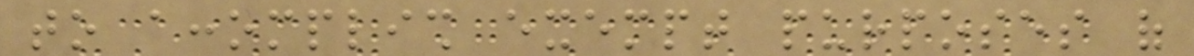to accomplish exempt purposes of
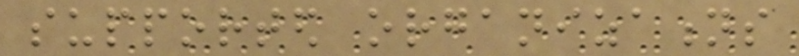supported organizations
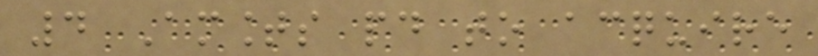4 Amounts paid to acquire
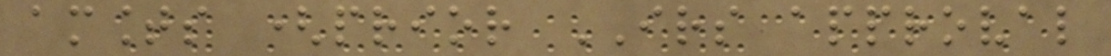amounts (prior IRS approval
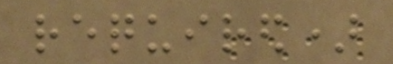required)
